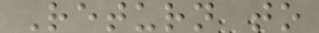Return to
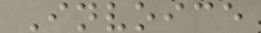Invoice
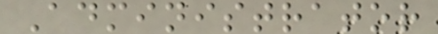Administrator
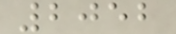2052
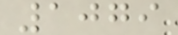1079
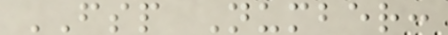FSP Number:
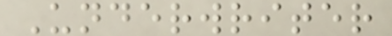Underwriter
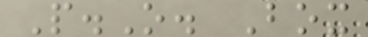P.O. Box
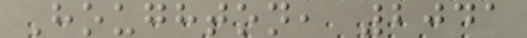Houghton, 2041
